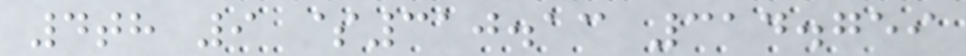4th 9 $310.13 314.759
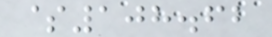$108.62
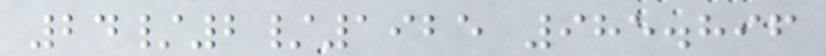24/2/1925 985.896
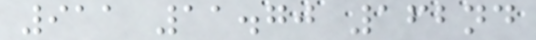911 11.70 162nd
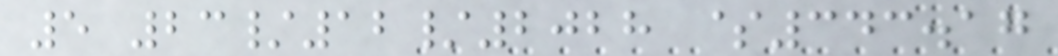5 23/12/2028 $343.17
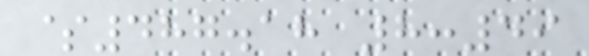$487.18 8:49
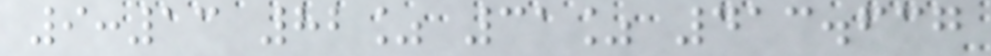9:13 82% 31% 413.637
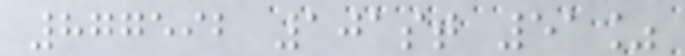877592 101st 51%
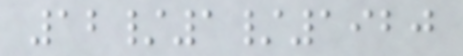12/1/1920
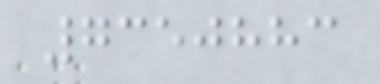7350883
